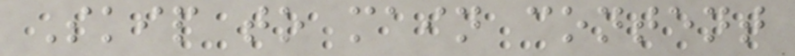Skip to main content
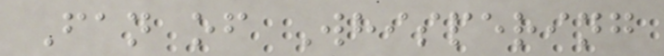Fan of Whispering
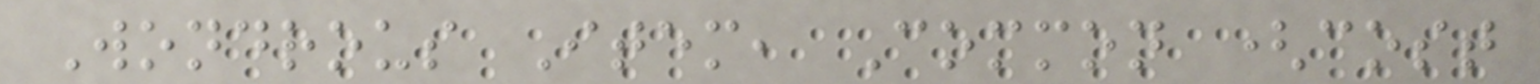Wondrous Item, Common (cost
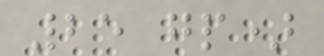25 gp)
